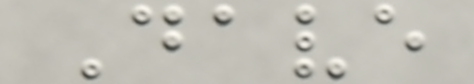Dave
